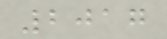2017
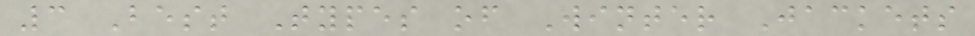3 Best Types of Winter Jackets
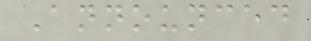Announced
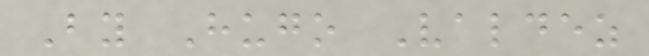By Hugo Valdez
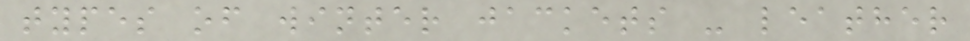types of winter jackets - leather
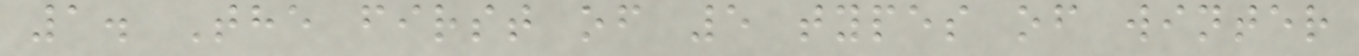1. The first of 5 types of winter
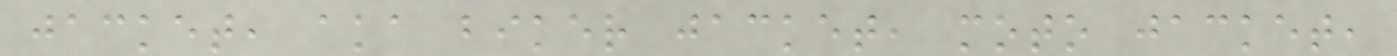jacket, aka biker jacket, moto jacket,
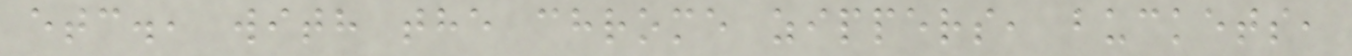etc., with the chrome zippers, buckets,
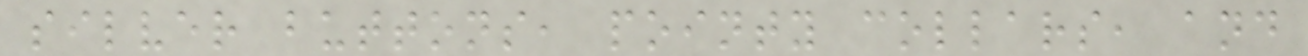silver buttons, pointy collars, and
